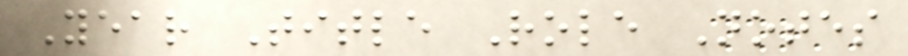Year Title Role Notes
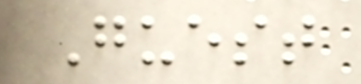Guest
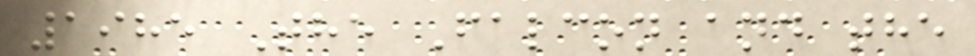1985 The Falcon and the
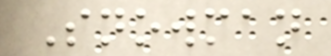Snowman
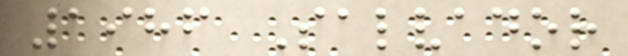1986 Salvador
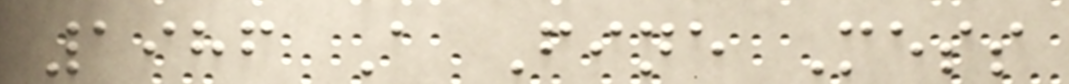1986 A Fine Mess
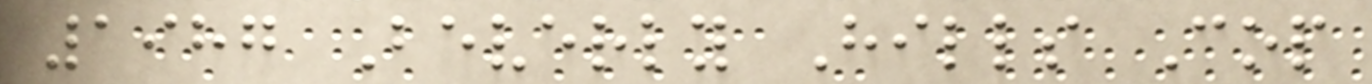1987 Beverly Hills Cop
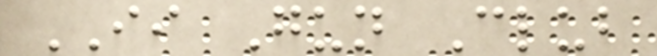II Gun Club
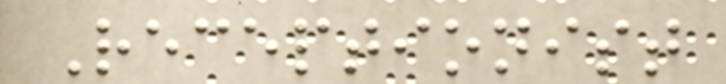Receptionist
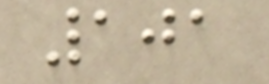101
